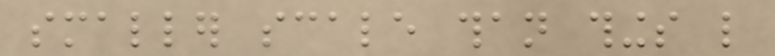smaller scale than things like
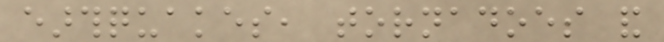earthquakes, tornadoes and
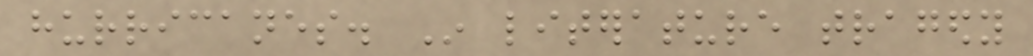hurricanes. In literature tragedy
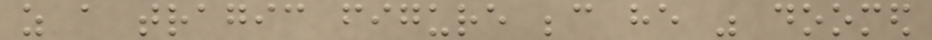as a tragic figure because he was doomed
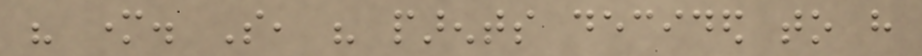his mother. So, his parents decided to have
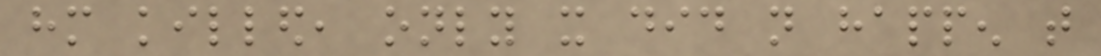him killed, only it did not happen that
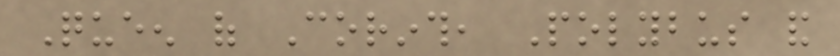Queen of Corinth, Polybus and
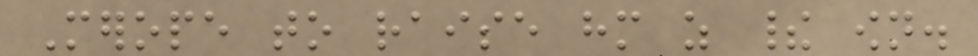Merope to raise him as their own.
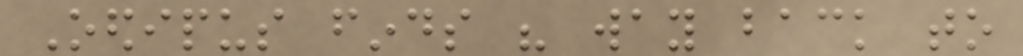Oedipus finds his way back to
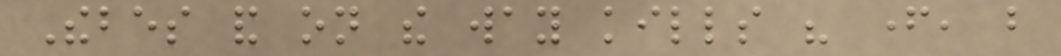Thebes and on the way kills his father, but
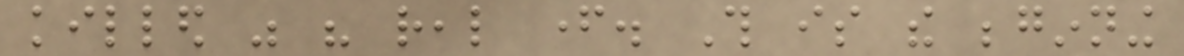killed was his real father. This is the beginning
